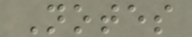Notes
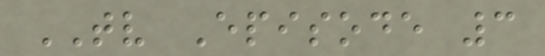TV Episode 3
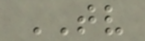TV
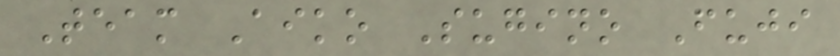Team Aiko Sugino Fuji
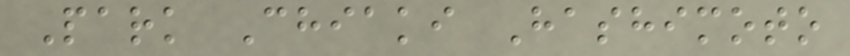Park Chiaki Hashimoto
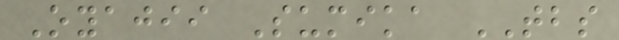Oyajii Sumika TBS
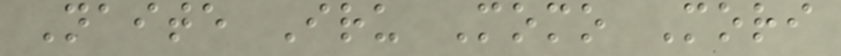Naite Iru Momo Mori
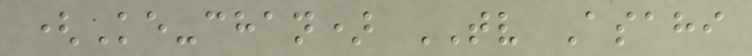(Ke-chan) TV Asahi
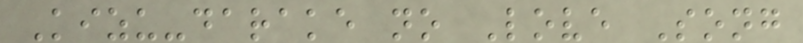Kizu-darake no Love Song
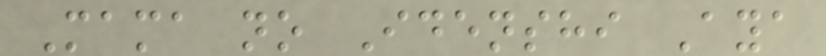Mama no Idenshi Aya
